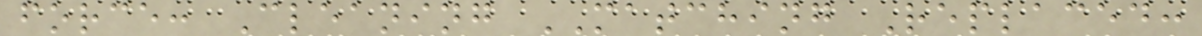force: Cleaning MATCHING Replaced:
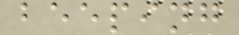beeping
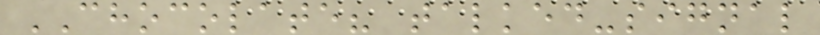CHOCOLATE? talked-signal
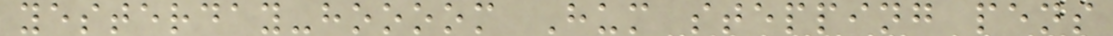yesterday-hoooom Hum stepping pens
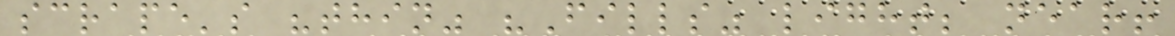scrape's "thin" "Fills" light; near!
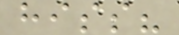hiss?
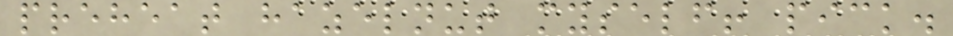preheat hazelnut myself! pick.
